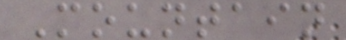Mountain
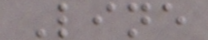Line
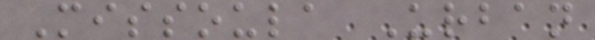Missoula Urban
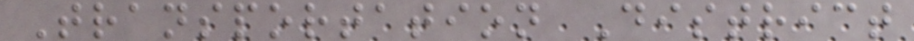Transportation District
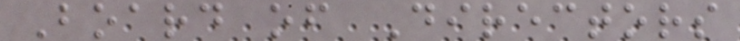Board of Directors
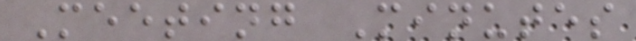Meeting Minutes
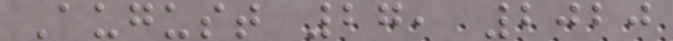August 27, 2020
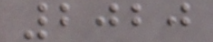2020
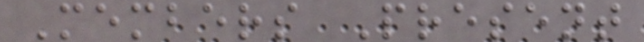Members Present
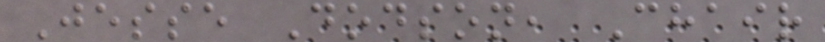Jesse Dodson, Chair
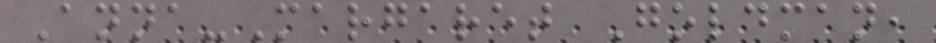Anna-Margaret Goldman,
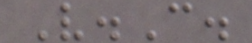V.C.
